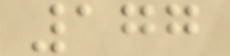177
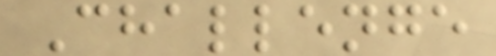Challenge
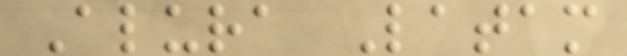Alura Latam
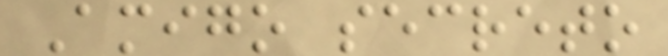Amigo secreto
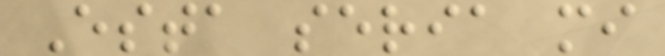Esta seria mi
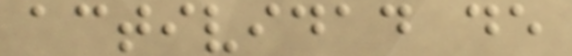actividad de
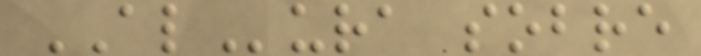ALura sobre
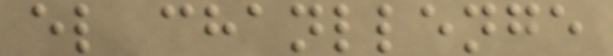el chanllenge
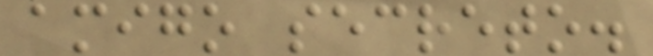amigo secreto.
